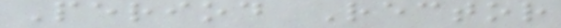Period Rector
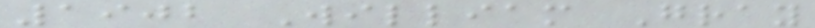1902 William Gray
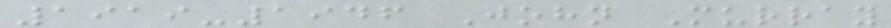1919-1946 John Murray
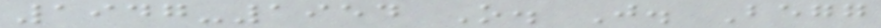1947-1954 O. J. Begg
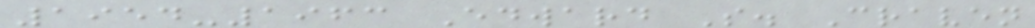1954-1963 Edward S. Craven
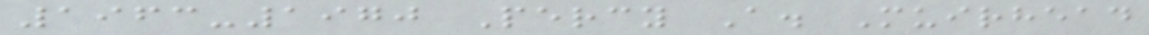1963-1970 Percy A. Muirhead
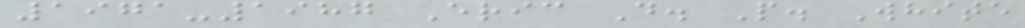1971-1987 Eric D. P. White
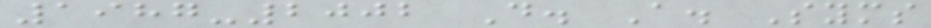1987-2002 D. A. Syms
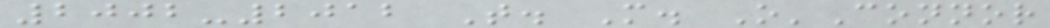2002-2012 T. M. O'Connor
